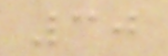30
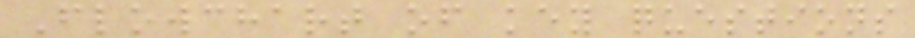Flowchart of key questions
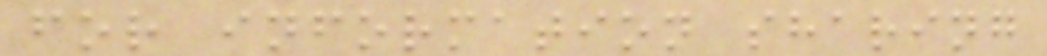for information sharing
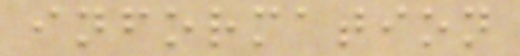information
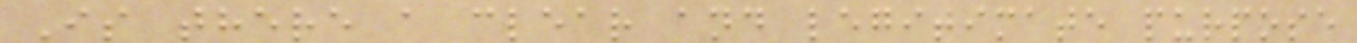Is there a clear and legitimate purpose
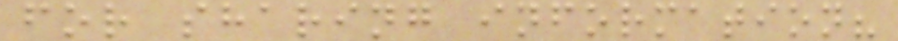for sharing information?
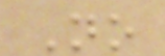No
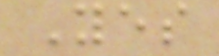Yes
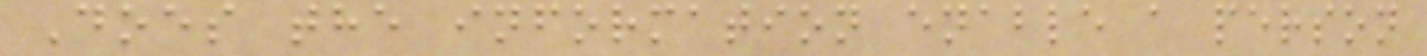Does the information enable a person
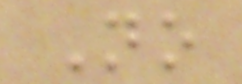No
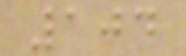104
